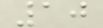10
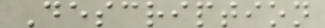Description
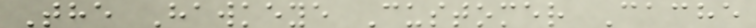The Hawkeye Customer Cache
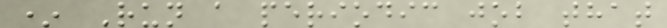* Run a periodic job that
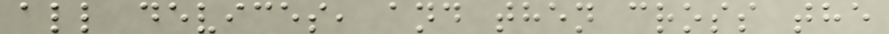all devices, and then cross the
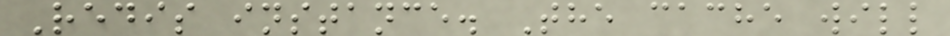Redis instance. The cache will
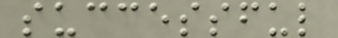successful
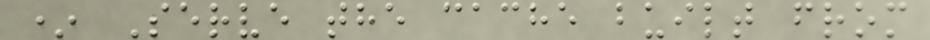* Serve the cache built from
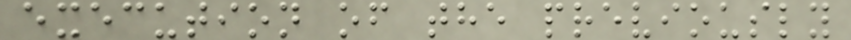execution of the previously
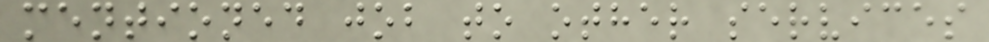mentioned job to other services
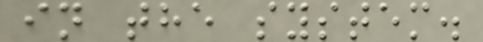in the system.
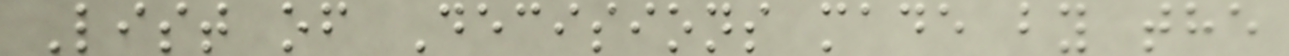List of Decisions made by the
